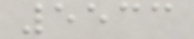5533
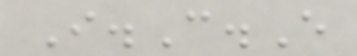I.C.E
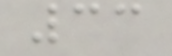33
